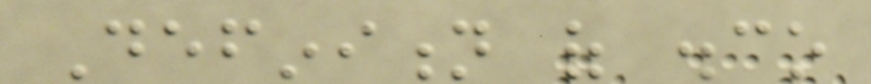Definition of disco
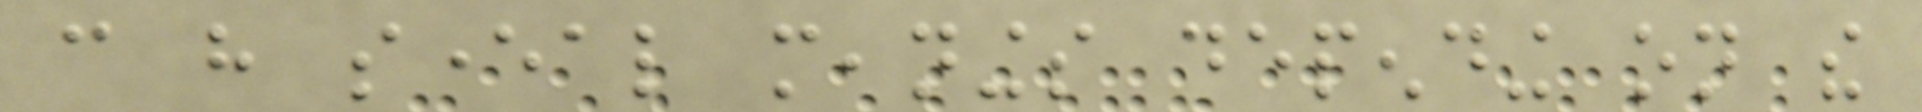can have several meanings depending on the
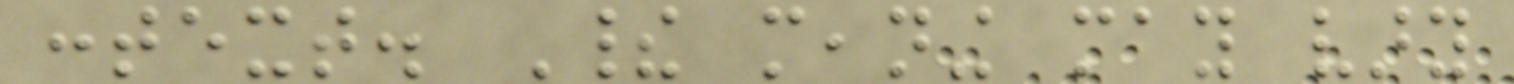context. Their meaning may vary
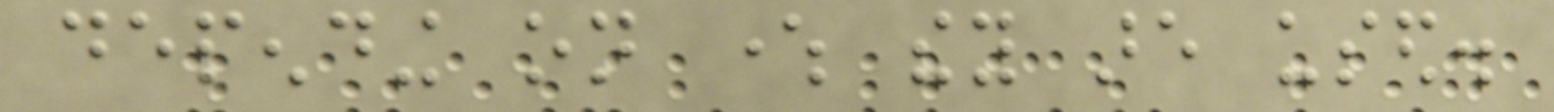depending on where they are used.
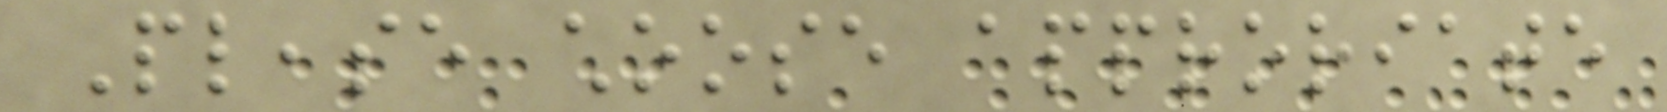Please choose approriate
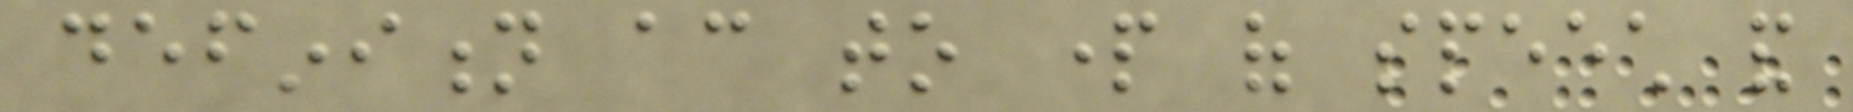definition according to part of speech and
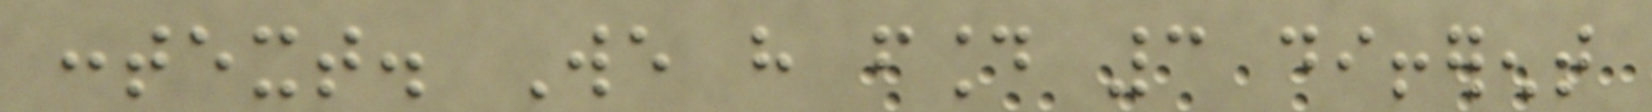context. We have found 3 different
